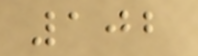102
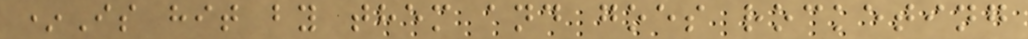*Is hit by them and goes rocketing
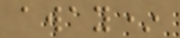away*
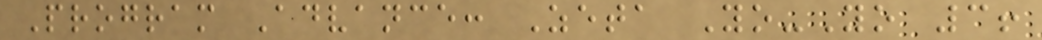Program Advance: Zeta Yo-Yo 3!
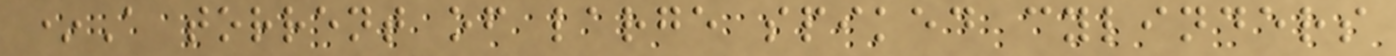*A torrent of large spiked cylinders
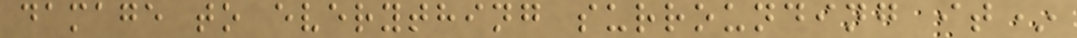damage to everything surrounding it*
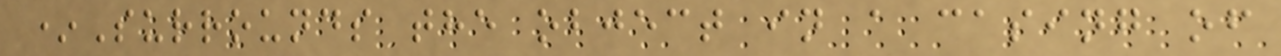*Surrounds the object in a casing of
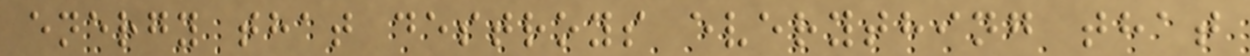energy that destroys everything that
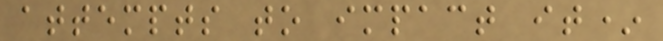attempts to impact it*
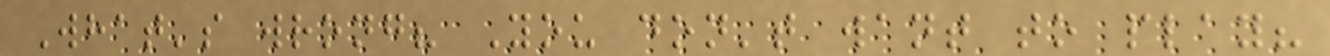What's wrong? You don't want to play?
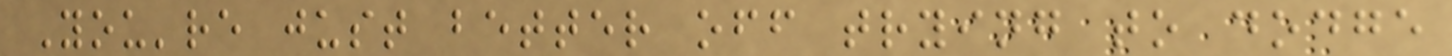You're just better off trying to dodge
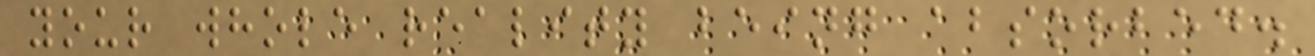your whole reality being absorbed.
